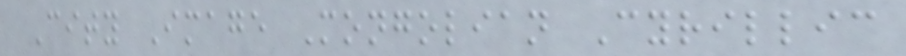City Image Mongolian Cyrillic
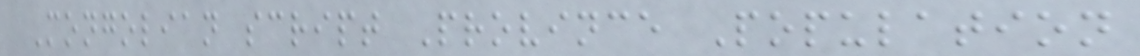Mongolian script Province Population
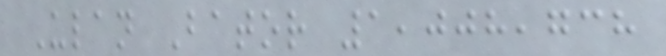Ulan Bator 1,008,738
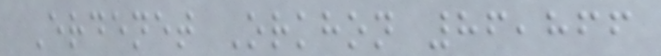Erdenet Orkhon 86,866
